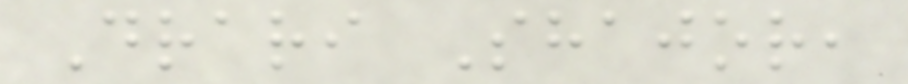Drari Shajor,
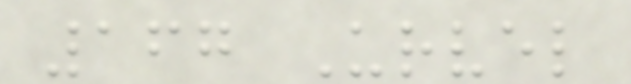167 Urvel
